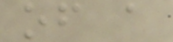of a
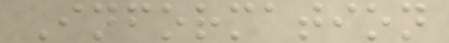Information
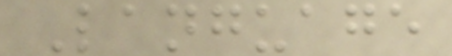Language
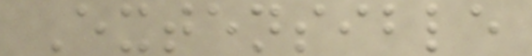Extensible
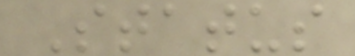Status
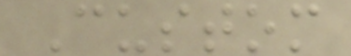Custom
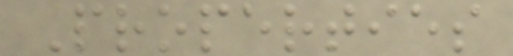Properties
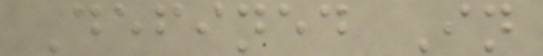Defined In
